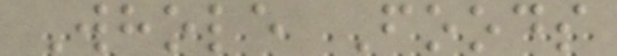Whole Foods
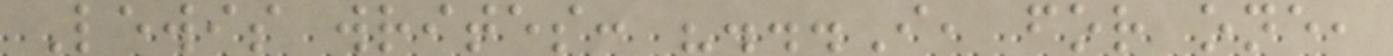Lewis writes: "...I, for one,
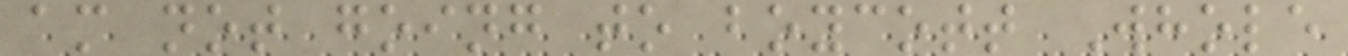am not going to boycott Whole
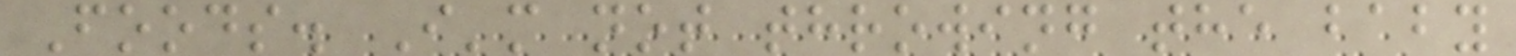Foods. I'm not throwing the baby
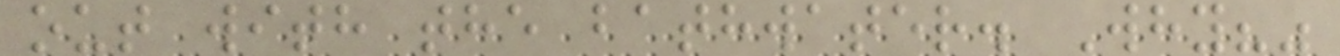out with the bathwater. Why?"
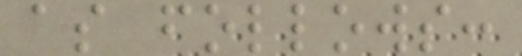as follows:
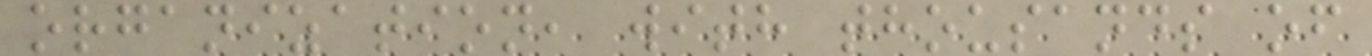organization, with thousands of
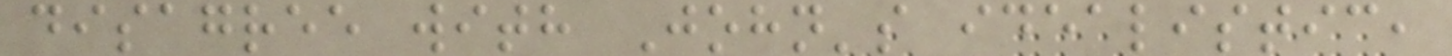disagree with John's idealistic,
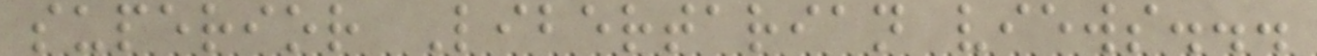superior Libertarian views...
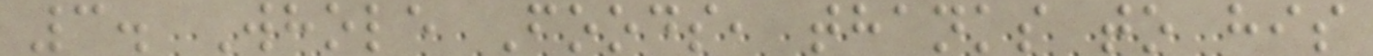3. Whole Foods, thanks to his
